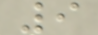9
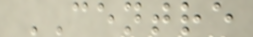CENTRE
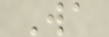Wa
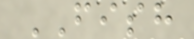FISH
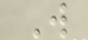W
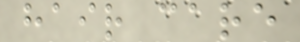hair care
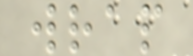wrap
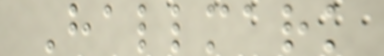Hallmark
